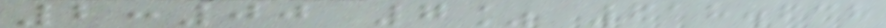2:00 7% 618.638
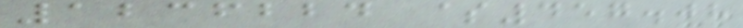1236224 $457.08
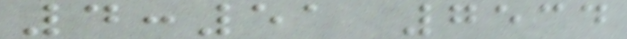4:51 7534
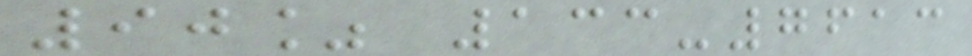90% 133-7613
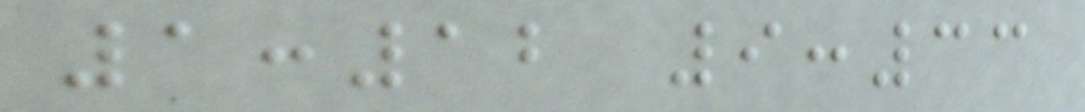1:12 9:33
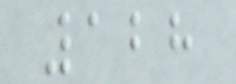128
